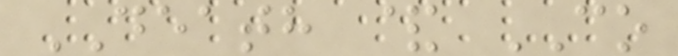DEATH & CO
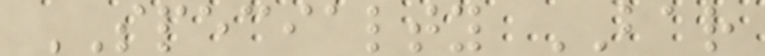SPECIALTY BAR
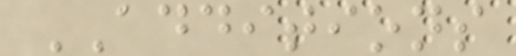ADDITIONS
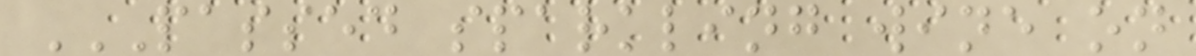PASSED SPARKLING WINE ON
